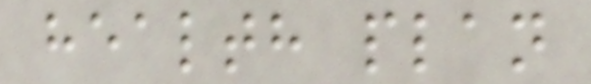health plan
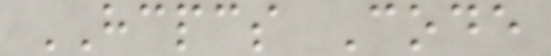HCPCS Code
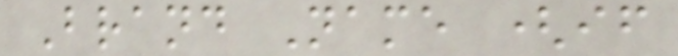Brand Name (if
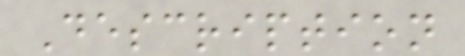Description
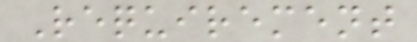Requirement
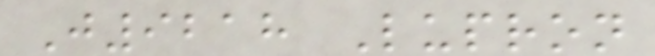J9218 Lupron
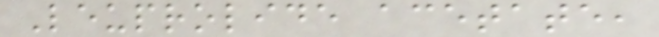Leuprolide acetate,
